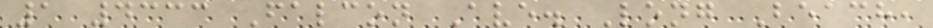1 4333 Falcon Ave. Long Beach,
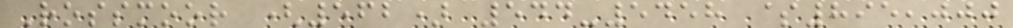Rossmoor (562) 544-5458 $895,000
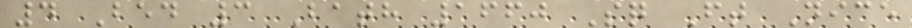4 Bed 3 Bath 1660 Sq Ft Nice
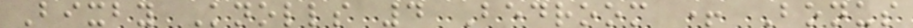Bixby Knolls 4 Bedroom + Bonus
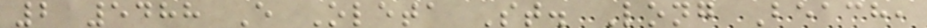2 5488 E Oleta St. Long Beach,
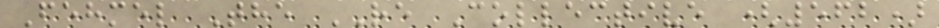Fehmel The RE Collective (562)
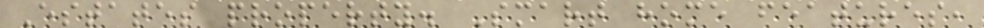Estates property. Smart home features,
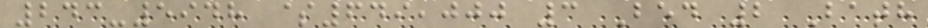243-5948 $649,000 3 Bed 2 Bath
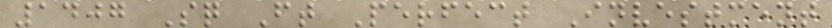1407 Sq Ft Perfect Investment
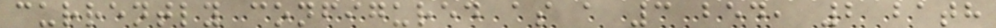currently configured as a 3 bed, 2 bath
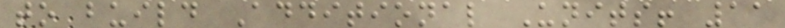to build Additional Units! 11
